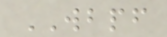WBPF
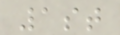1st
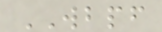WBPF
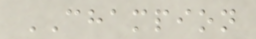CHAMPION
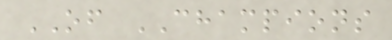OF CHAMPIONS
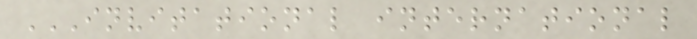INVITATIONAL INTERNATIONAL
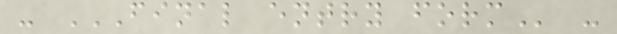- FINAL ENTRY FORM -
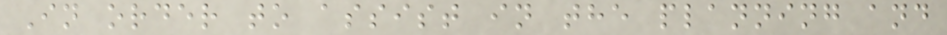In order to assist in the planning and
